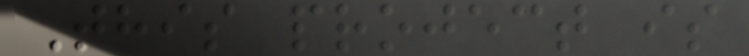This project is
